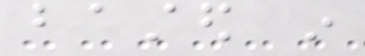basted in
